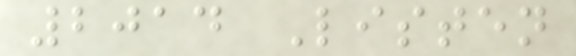2014 Listen
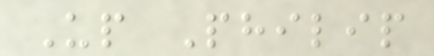Up Philip
